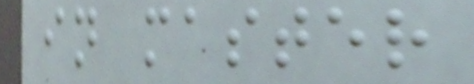in master
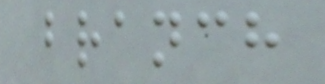branch
